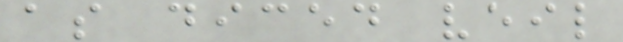as diced veil
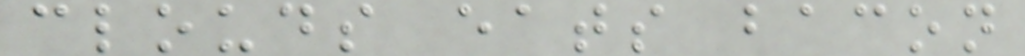clouds eats bacon
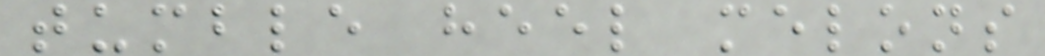tumble heel melons
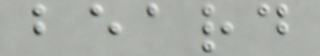beard
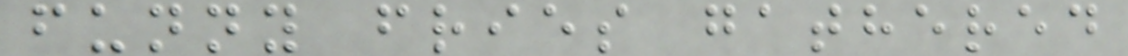funny fries gathered
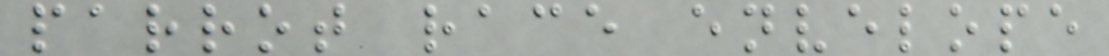parrot race envelope
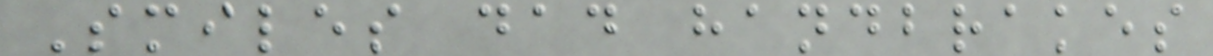Smiles dad handbrakes
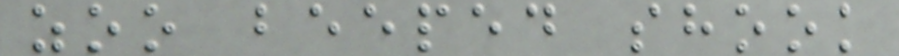zoo beeped shook
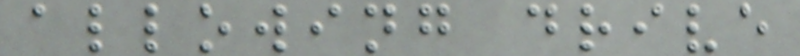allowing drive
